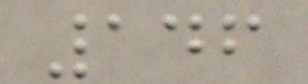146
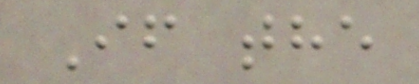If the
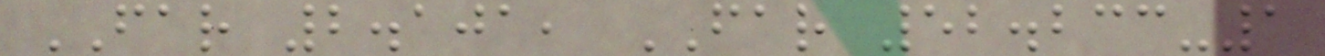FAR 2.101, FAR 52.233-1
